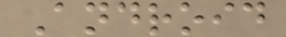Android
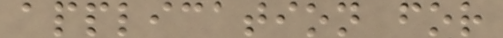application for
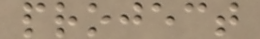project
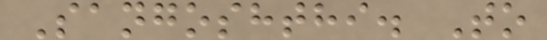Sangoshthi. To
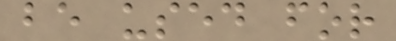be used for
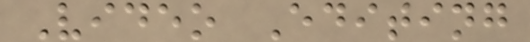Video Editing
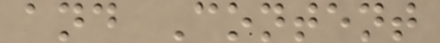and Content
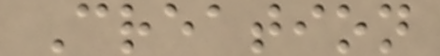Creation
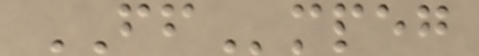FFmpeg
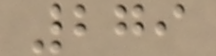279
